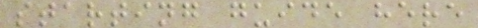starting guide here
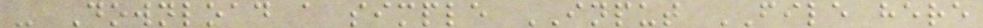- Download a simple INPUT FILE here
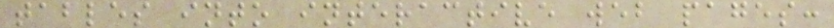tables into interactive web pages:
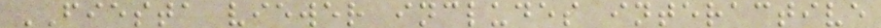FIESTA viewer includes interactive
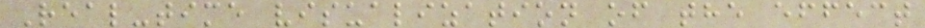Real-time visualization of the effect
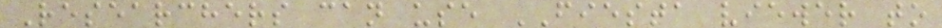Researchers can use FIESTA viewer to
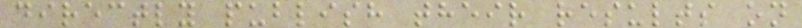directly publish their results on
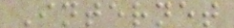Internet
